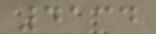4134
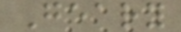Geary
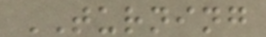TURNING
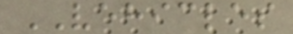VEHICLES
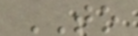TO
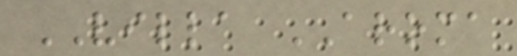VILLA AROMA
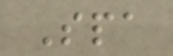Spa
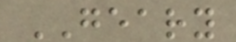GEARY
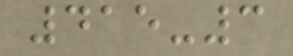415-3
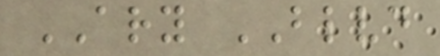ARY BLVD
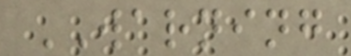WARNING
